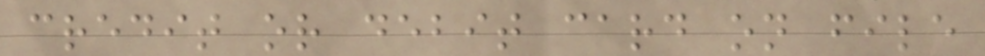credit or debit card on file
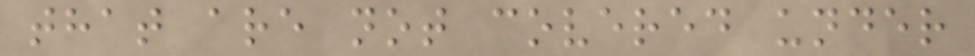that are not covered under
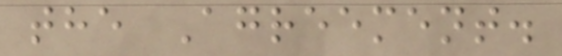the Agreement.
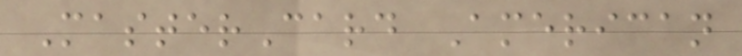MasterCard American
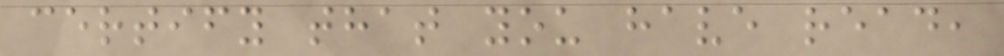certify that you have read,
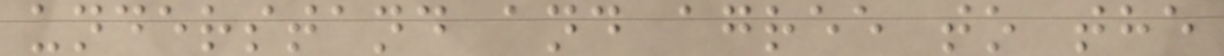understand and agree to the
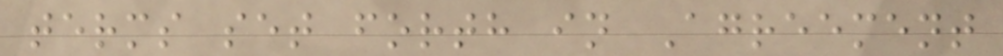terms set forth in Agreement
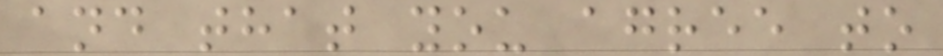and that you agree to
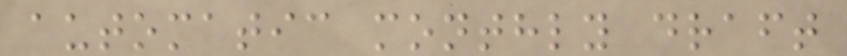automatic monthly draft
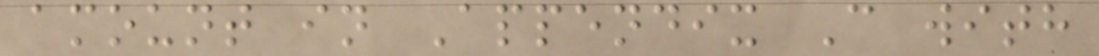amount in Appendix C with
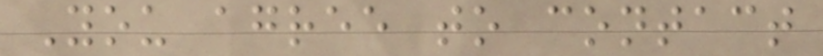You agree to contact
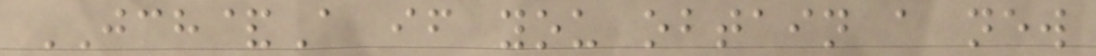JCH&A if you obtain a new
